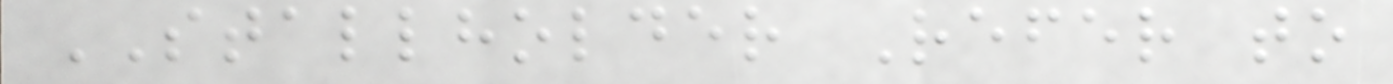STALLHOLDER Refer to
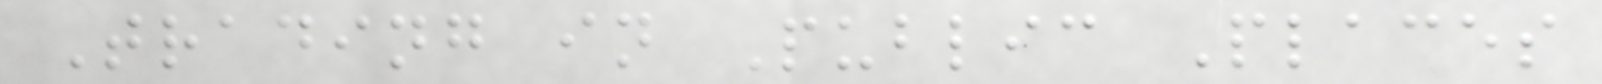Trading in Public Places
